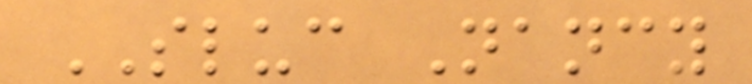SLUC Nancy
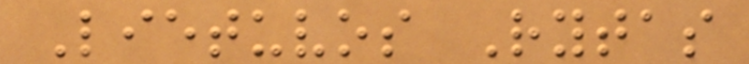Lietuvos Rytas
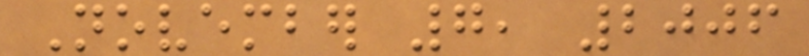November 7, 2006
